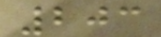203
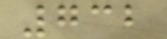732
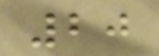20
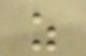z
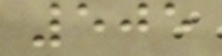505
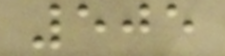505
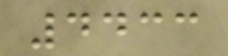4433
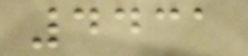4431
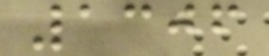1306
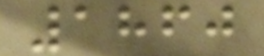1860
